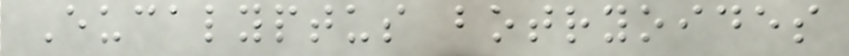Eucalyptus botryoides
